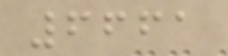6661
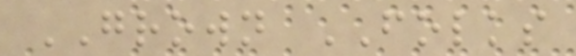GROWN FOLKS
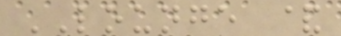LOUNGE &
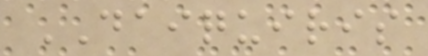DAIQUIRIS
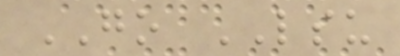GO LSU
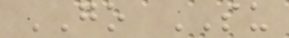GO SU
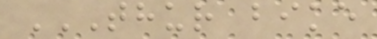THUR BIKE
